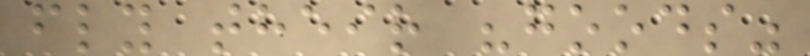fly their "goods"
